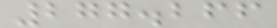277.266
